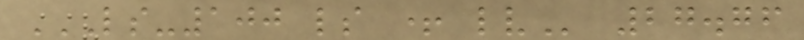LS-100 LS + LV 27.76
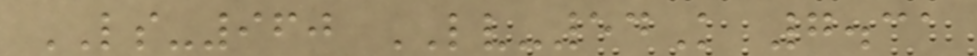LS-960 LV-54K 7.31
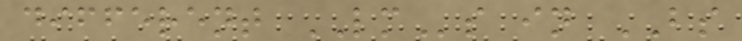different LMs in BS
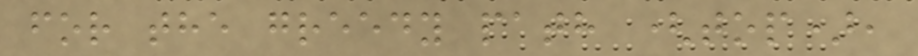for the greedy path (top),
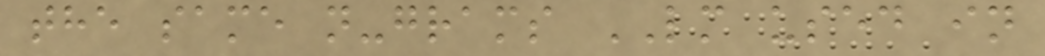the same n-grams LM used in
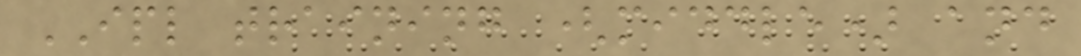IPL training (middle) and
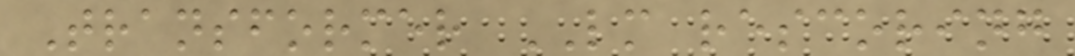Transformer LM rescoring
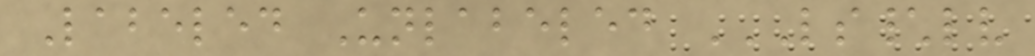Labeled Unlabeled LS\LV
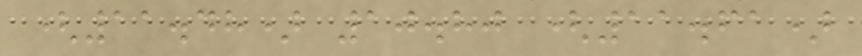(11.48) 10.80 (11.61)
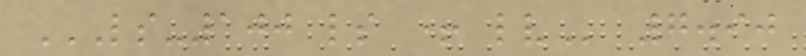LS-100 LS + LV 7.90
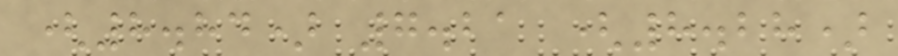(8.84) 7.21 (8.28)
